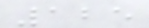125
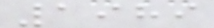1989
